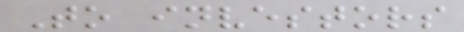To investors
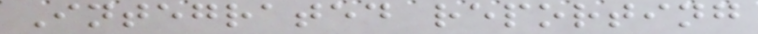Integrated reporting
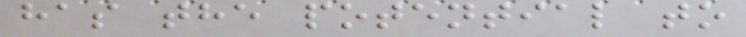has the potential to
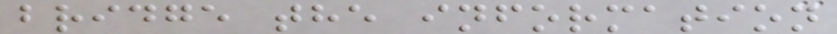bridge the information
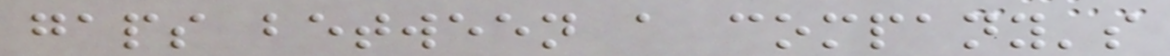gaps between a company's
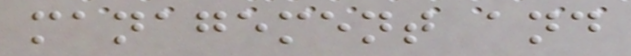management and
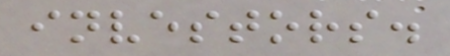investors.
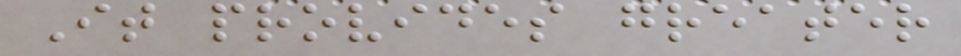It provides greater
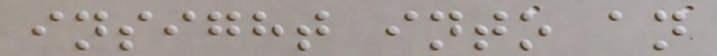insight into an
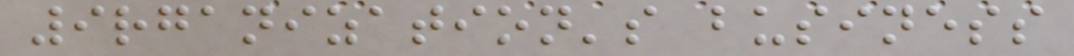9rganization's business
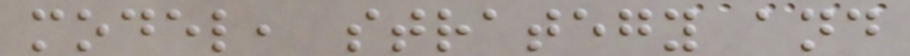model, strategy and
